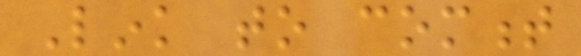Link to comment
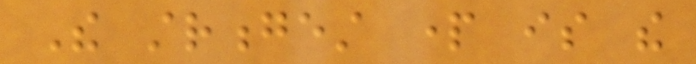The strongest part is the
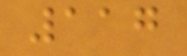117
